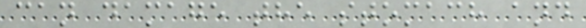can damage the stomach and
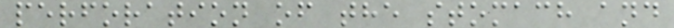perforation of the stomach and
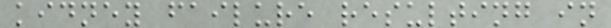kidney failure resulting in
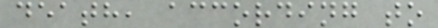death, according to
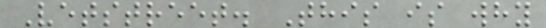Vetstreet. This is why
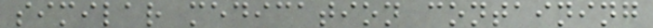similar medication containing
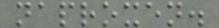naproxen.
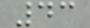43
